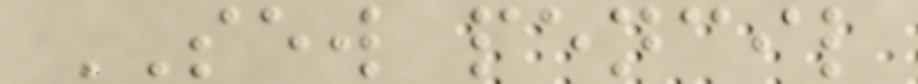SEW pencil
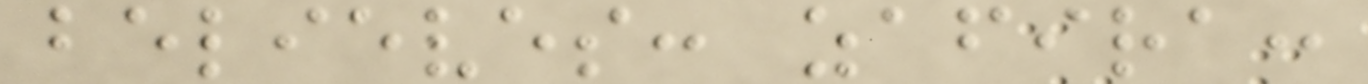believes: zafira:
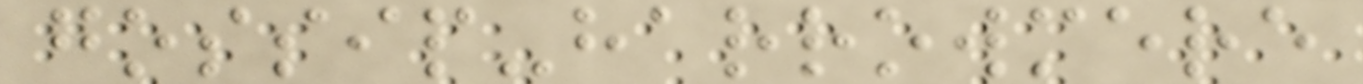gossip-harrowmere
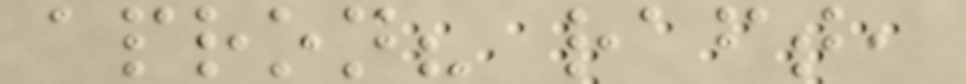apron? raft,
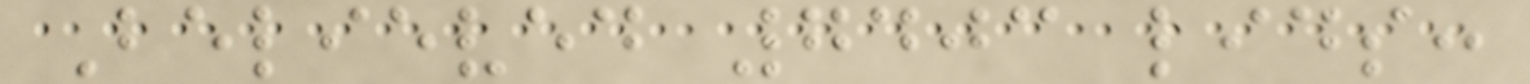Believed 7403 lids:
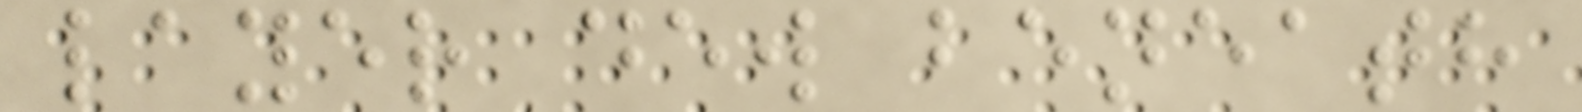layer dew beneath
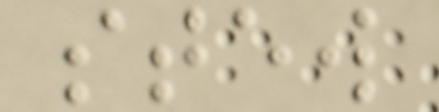stew
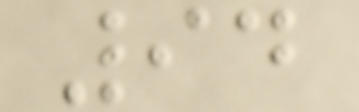94
